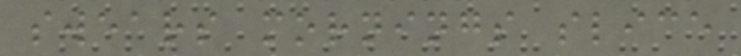swears mornings slice
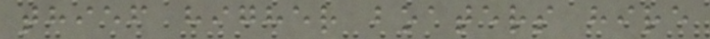thief higher boaters hire
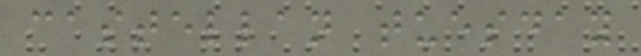castellan tuesday
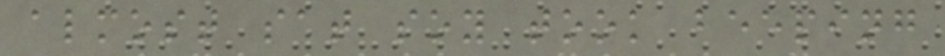almost sat soy took beeping
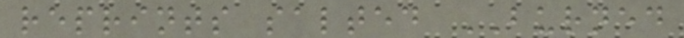reprints salted BURNED
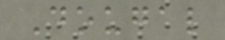Dougal
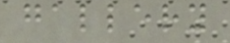gallery
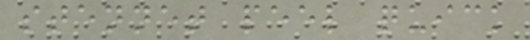stennet peel quick
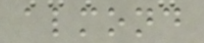almond
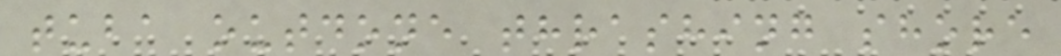tuba outdone thrashing shore
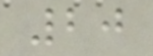20
